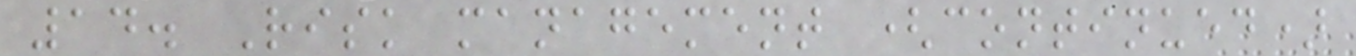14. Risk management (continued)
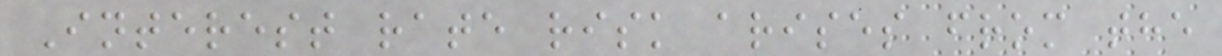Interest rate risk arises from the
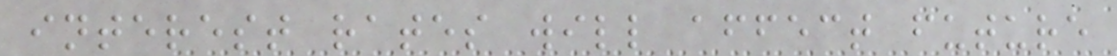interest rates will affect future
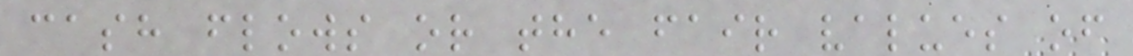cash flows or the fair values of
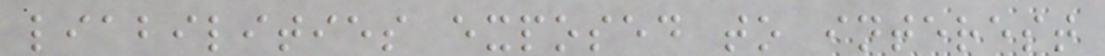liabilities exposed to interest
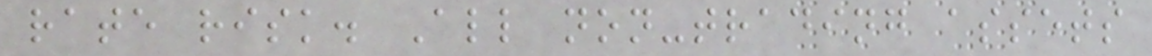rate risk. All non-trading assets
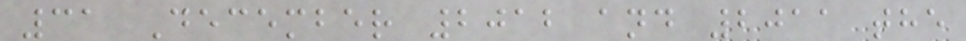31 December 2012 and 2011 the
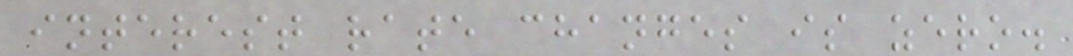interest rate changes is zero.
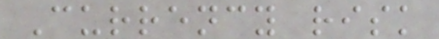Currency risk
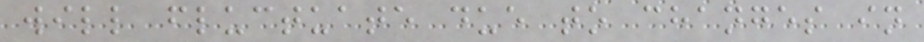will fluctuate due to changes in
